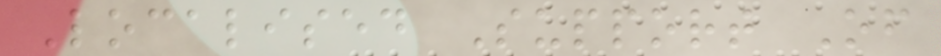Localised Support Of
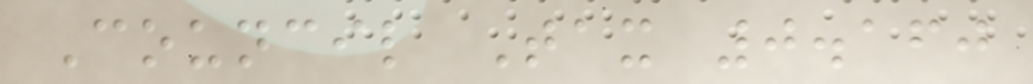Council Tax 0.160
